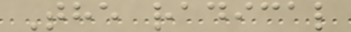The radical
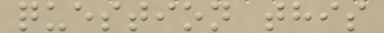question this
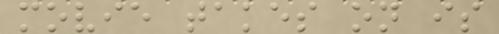movie takes on is
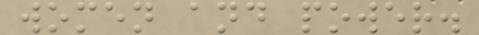women and power.
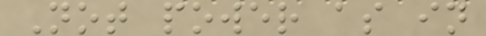Not power as in
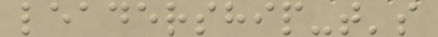leadership-t's
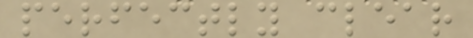perfectly clear
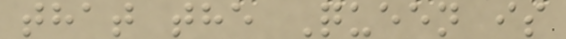that the Queen is
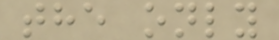the only
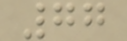77
